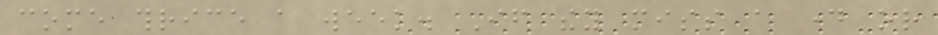come thrice a week. If they miss a day or
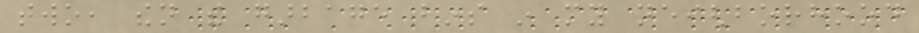two, then the garbage bins in my neighborhood
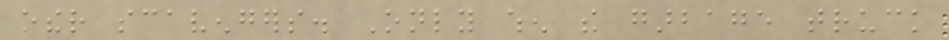other scavengers. Only when the garbage truck
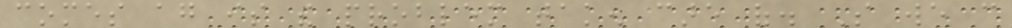comes again is the problem taken care of. So we can
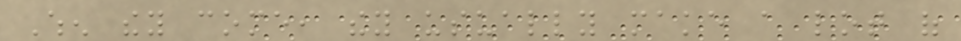When they come, they usually make a lot of
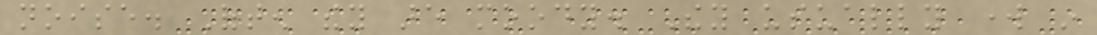noise. Often they are moody. They usually work in
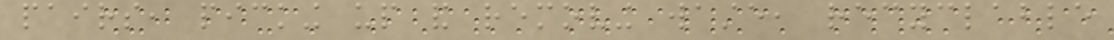pairs, picking up and removing waste, recyclable
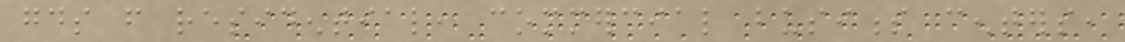goods from residential, commercial business centers,
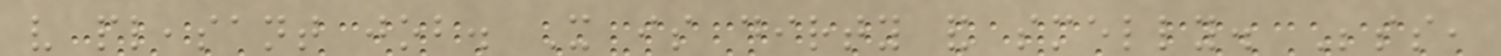very pleasant job. It is dirty and smelly. Besides,
